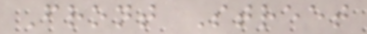Front Street
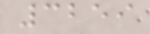3259
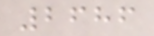2686
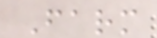Farm
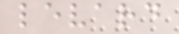levard
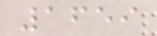1659
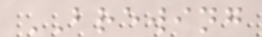BREWING
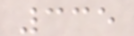335
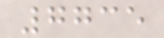7735
